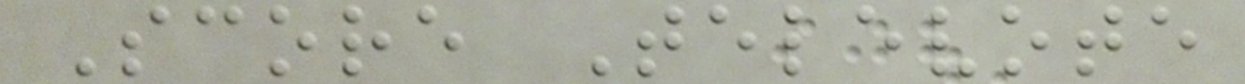Score Televote
